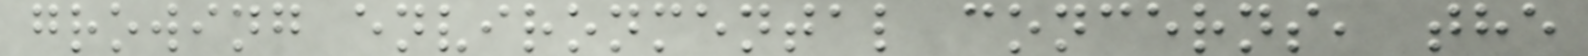growing environmental concerns, the
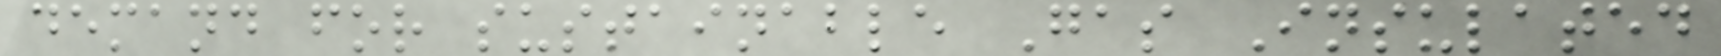demand for sustainable Gas Insulated
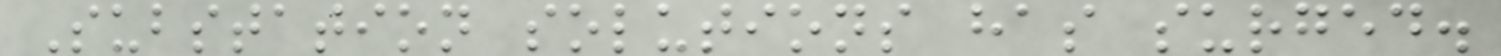Substation solutions has surged.
